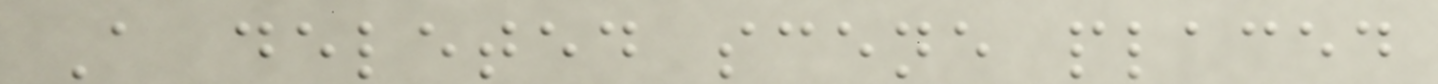A deleted scene placed
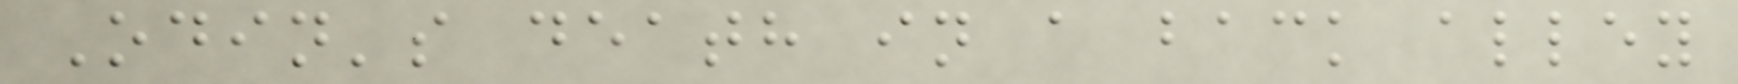Odin's death in a back alley
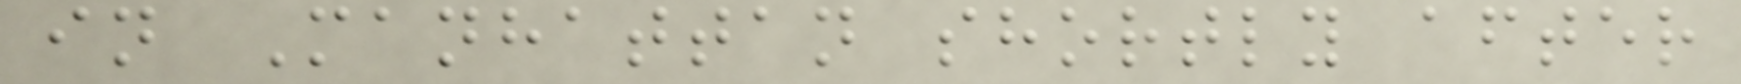in Manhattan shortly after
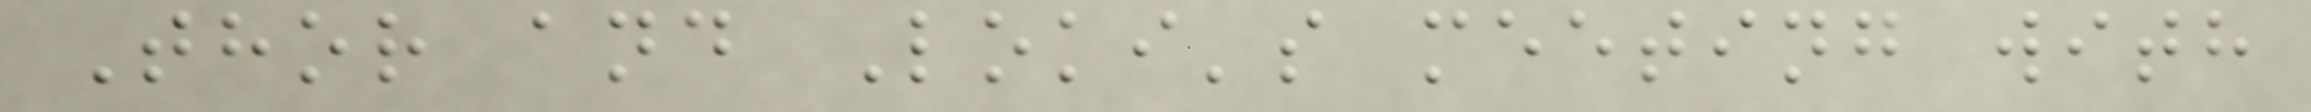Thor and Loki's meeting with
